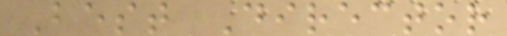Best Director
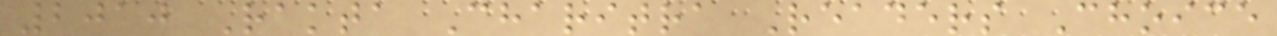2010 Rakta Charitra Readers Choice
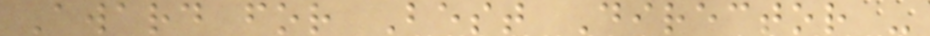Award for Best Director -
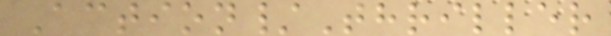Action/Thriller
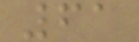61
